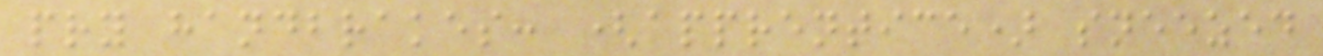pry handbrakes: (apprentice) sneezed
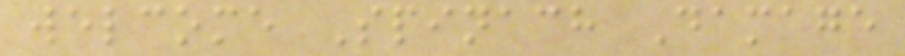welcome Spinach Damage
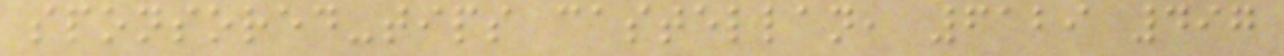sponsored-tips castellan, 6129 497
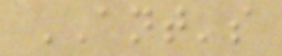ANT's
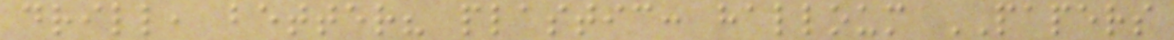drill, better? plastic: halloum PAPERS
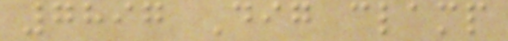7897 Dig clamp
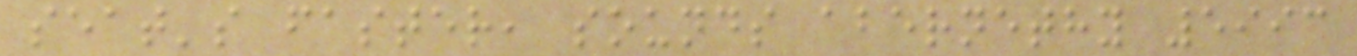seat's faster, sounds abernethy 5993
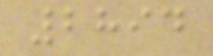2894
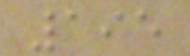195
